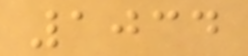1034
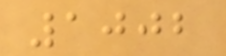1002
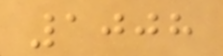1008
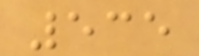535
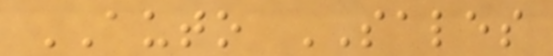AUTO SALES
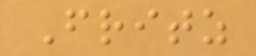Fritz
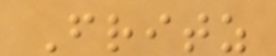Fritz
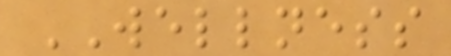WELLNESS
